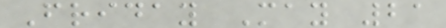Friday May 21
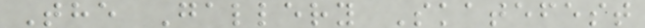The Gallery Skatefest
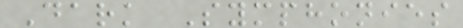Dark Symphonies
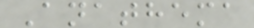Anathema
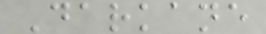Darkane
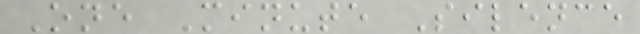One Minute Silence
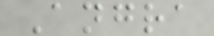Angra
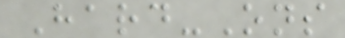Hard-Ons
